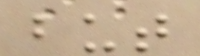but
